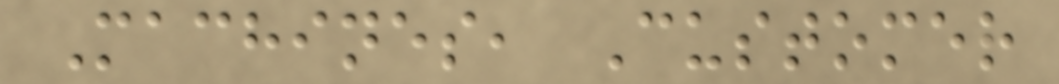Machines, Customer
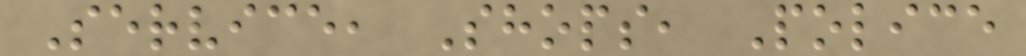Service, Shops, Police
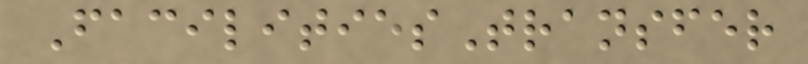FacilitiesTransfer
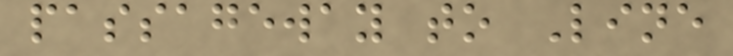passageway to Line
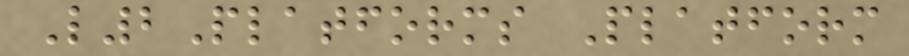L2Platforms Platform
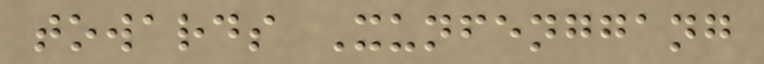towards Xunfenggang
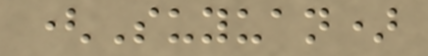(Suyuan)
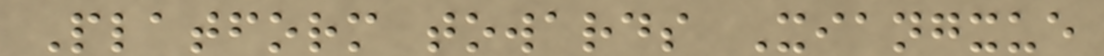Platform towards Xiangxue
